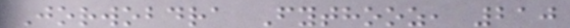Jorwobdra Fythooz, 210
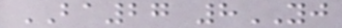BA27 8YJ
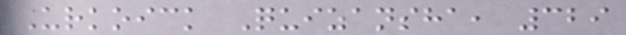Urkoick Quizansha, 329
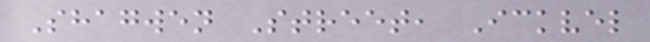Shagwen Street, Ickvel
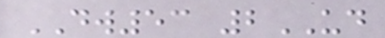DW53 2UD
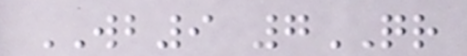WB9 7QR
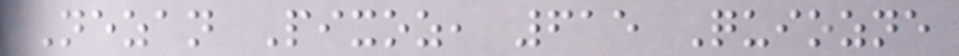Nezan Pixoz, 615 Quiozne
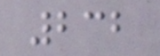232
